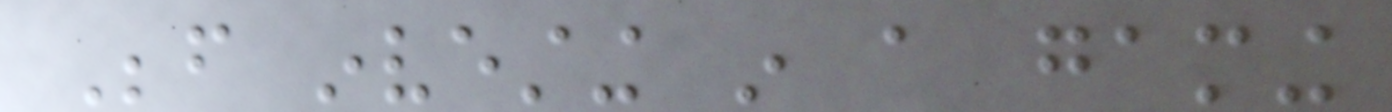Before investing in a gaming
